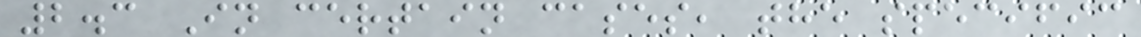2.3 In certain cases, the specific
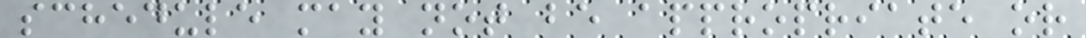schedule may not be appropriate or
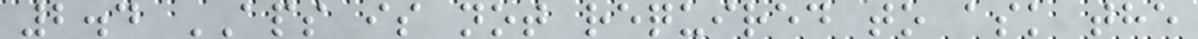2.4 APS is not required to ask the
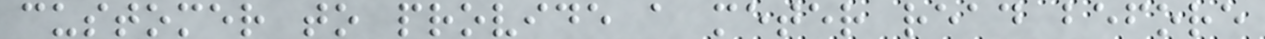customer to provide a meter read before
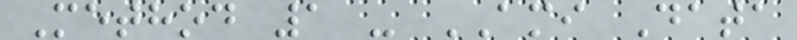Method 1 - AMI Data
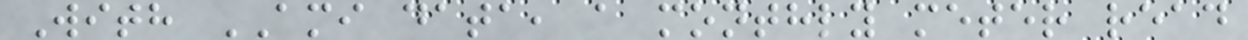With AMI data, a monthly meter read
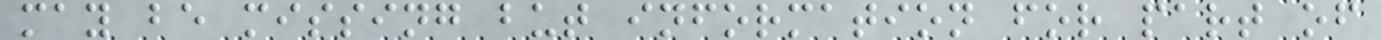may be missing but information for part of
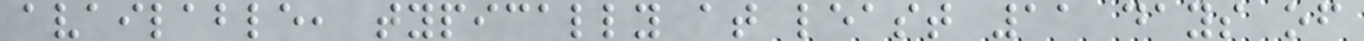available, typically at least 11 days of
